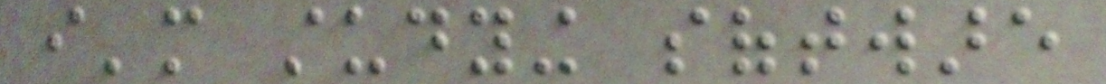i'm studying software
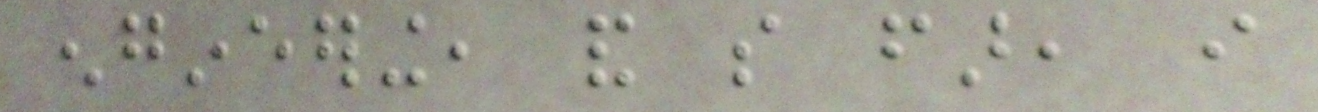engineering, and so far, i
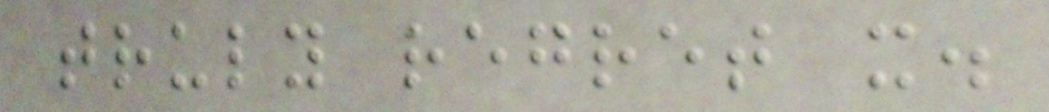truly regret it.
